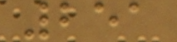251
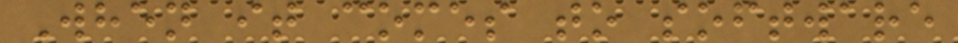When it comes to software
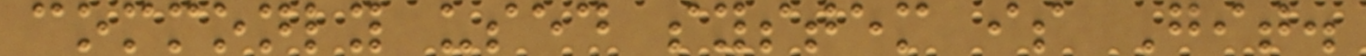commonly used system is Git.
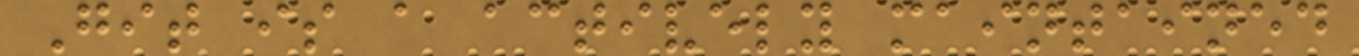Git is a actively maintained
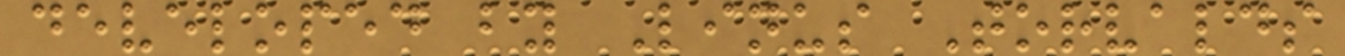developed by Linus Torvalds
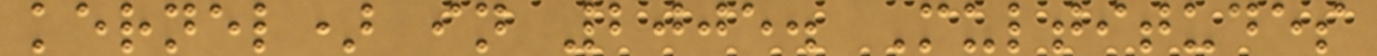kernel) in 2005. Multitudes
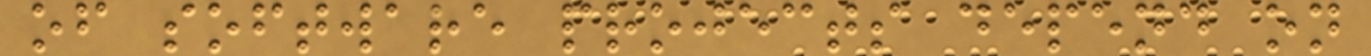of software projects depend on
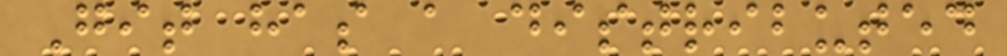Git has a distributed
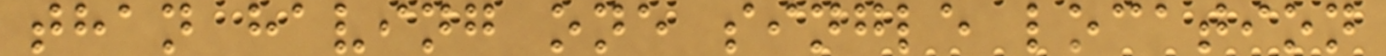than having one single location
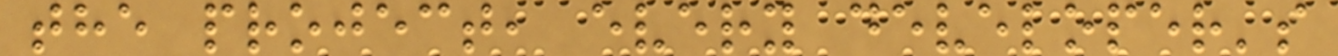the project, every developer's
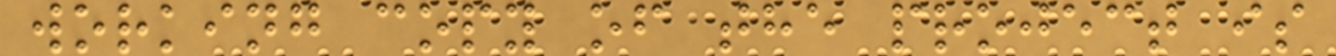working copy of the project is
